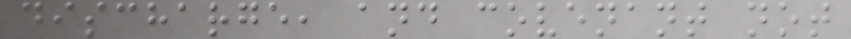discharge, and covenant not
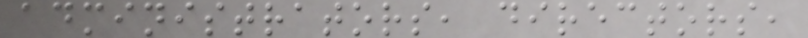administrators, directors,
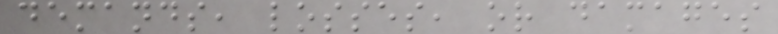demands, losses, or damages
